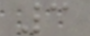3
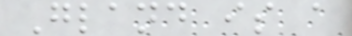Gland is a
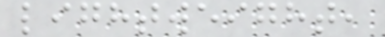lightweight,
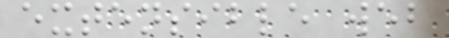extensible web
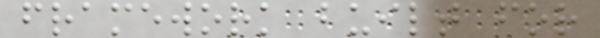framework built for
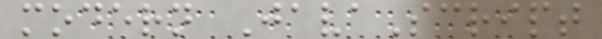modern JavaScript
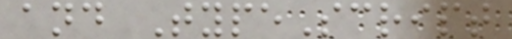and TypeScript
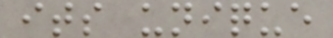its unique
